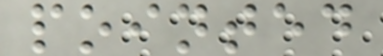pointed
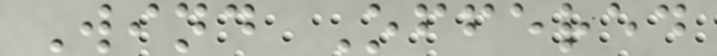Wind Offered
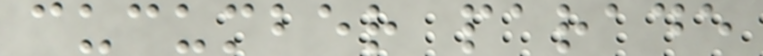cucumber parade
